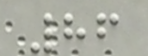86
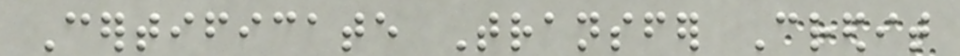Certificate Transfer Credit
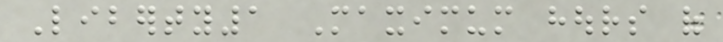Liberty1 Maximum hours of
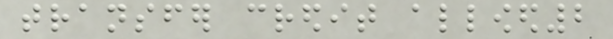transfer credit allowed2
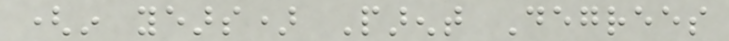(in years) Parent Degrees
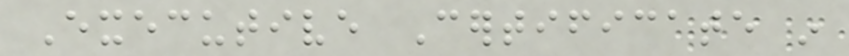Executive Certificate in
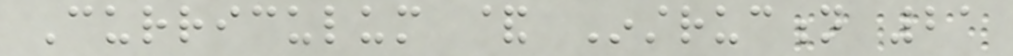Curriculum & Instruction 21
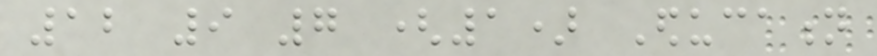12 9 7 (1) Education
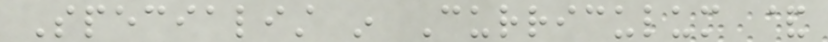Specialist in Curriculum &
